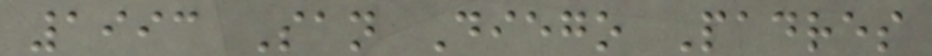1993 San Diego Padres
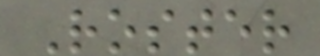Roster
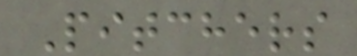Pitchers
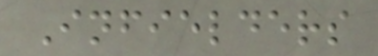Infielders
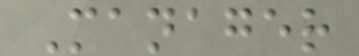Manager
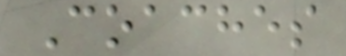Coaches
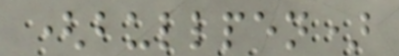(bullpen)
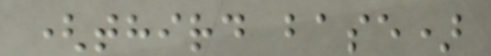(third base)
